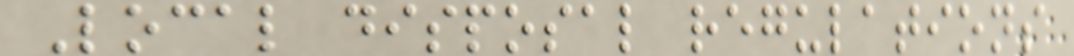Local disposal regulations
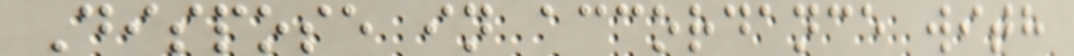Dispose in accordance with
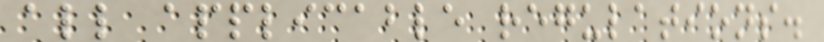all applicable regulations.
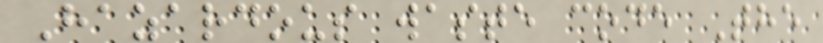Hazardous waste code The
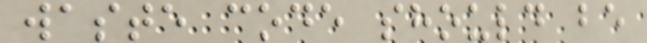waste code should be
